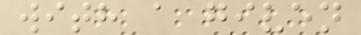with a given
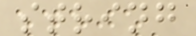string
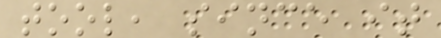tool, since it
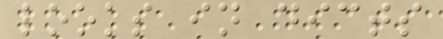looks in dicts
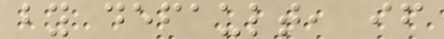by default, if
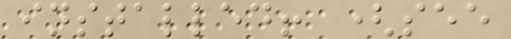installed! (see
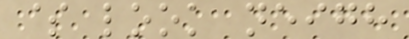$ look neigh
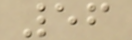56
